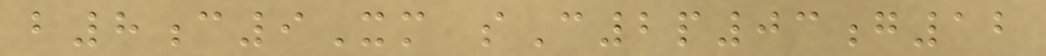b8c9Xm sC2p03g12
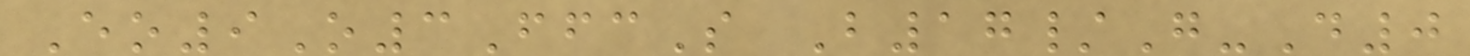Eo9O3FfcS B17/G-D0
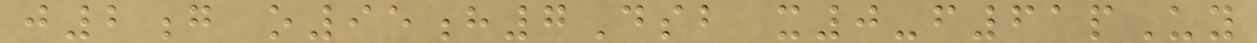j2g o95h7Dsb x0-f61pUy
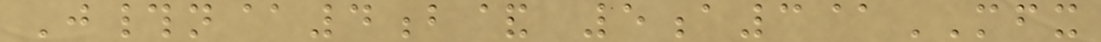J#n@4b& 5a3@MFX
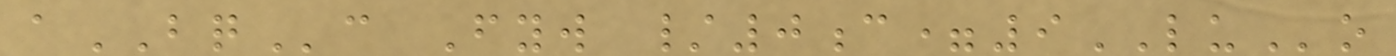aBQc Fyw /0c=9LUo
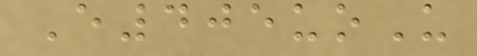E405uoU
